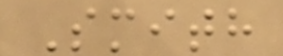Smith
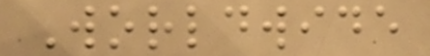Worldwide
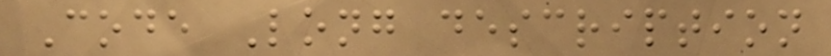Code Long description
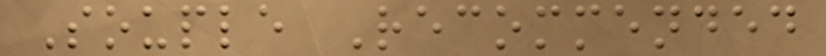Souple Recommended
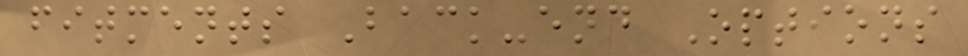fitments Back-end Options
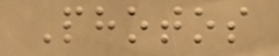Photos
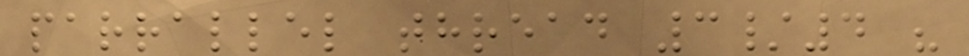parrallel thread 3/4 "
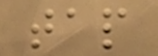tap
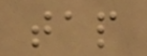tap
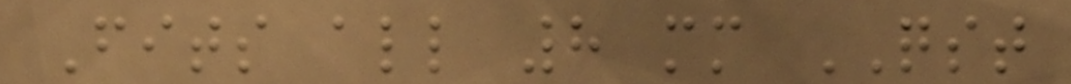Fits all 8 mm QST
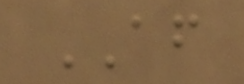AF
